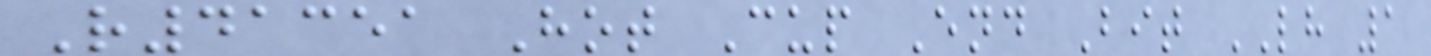R41351 Hot Cup End Bit LH 1
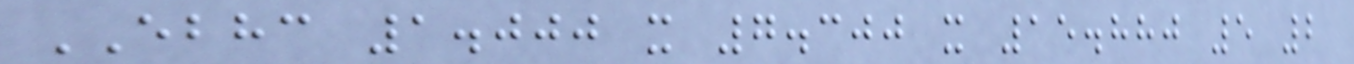EBHC 1.000 x 7.300 x 15.880 5 2
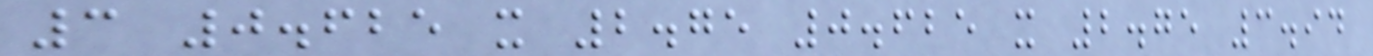3 0.625 x 2.75 0.625 x 2.75 3.94
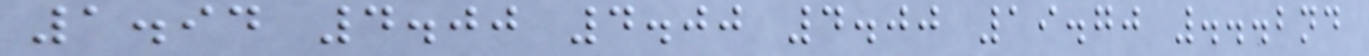1.94 4.00 4.00 4.00 19.70 ...2nd
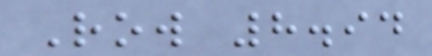Row 8.94
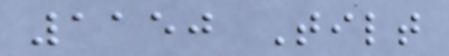1150 Tilt
